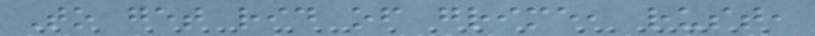To get rid of grime, rust,
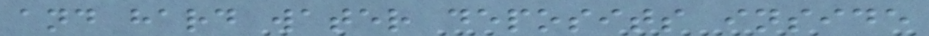and hard water deposits inside
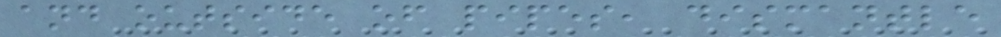and outside of pipes, dismantle
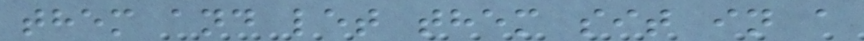them and let them sit in a
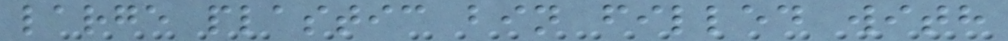large plastic bin filled with
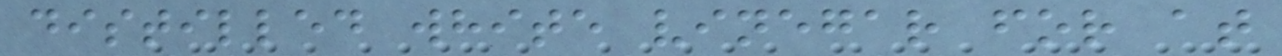distilled white vinegar for at
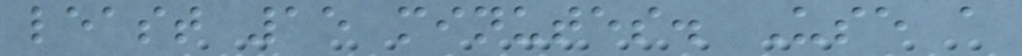least 15 minutes. Use a
